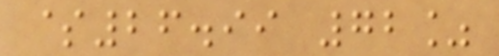$26.99 72%
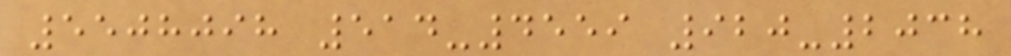5508098 514-4559 920-2038
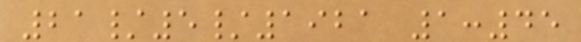21/5/1921 1:45
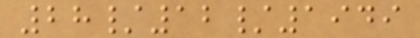28/12/1949
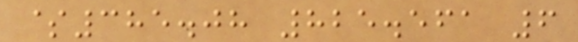$385.08 825.561 6
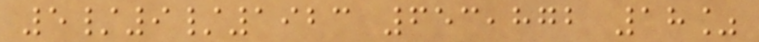5/9/1923 653,872 18%
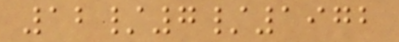12/7/1972
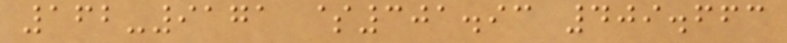162-9171 $301.93 409.663
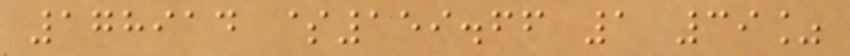178914 $159.66 1 39%
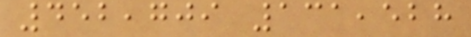452,709 131,528
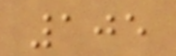105
